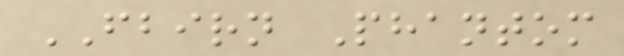FBIRN Phantom
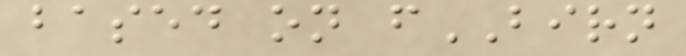based on fBIRN
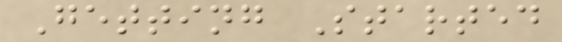Getting Started
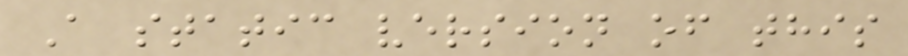A static version of this
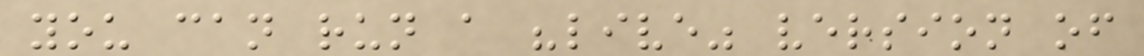you can run a "live" version of
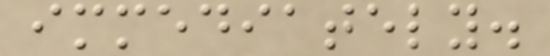immediately.
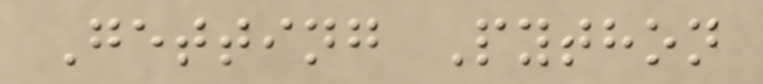Getting Python
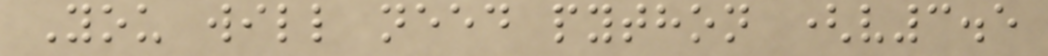You will need python (v3.5
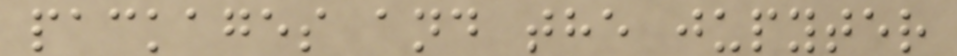packages and the jupyter
